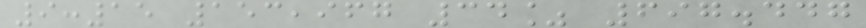9:15 153,967 34% 697.447
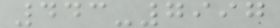443-7997
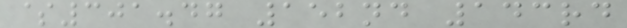$301.47 152nd 143rd
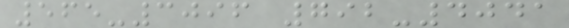565-3096 792-4041
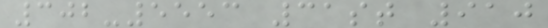302-5553 31st 910
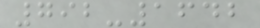792-1642
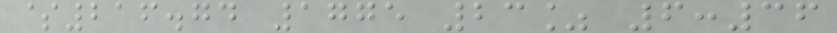$216.74 1775 23% 6:36
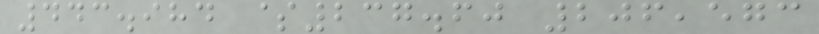443.984 $237.60 206,573
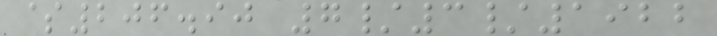$206.90 7/3/1922
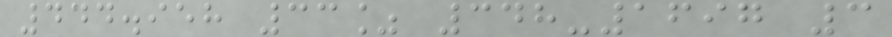444.958 33% 348-1697 3
